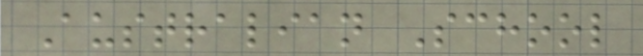Australian School
